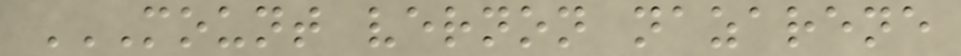MOUNT VERNON NAZARENE
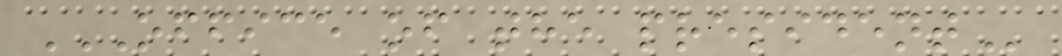OFFICE OF THE PRESIDENT
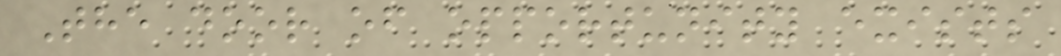The door of opportunity exists
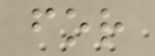for
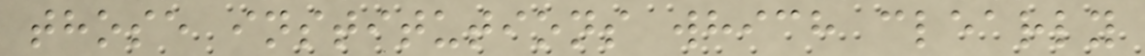those institutions which clearly
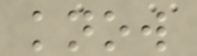know
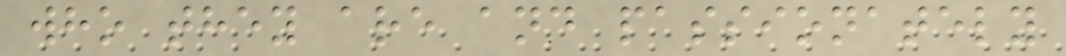who they are and passionately
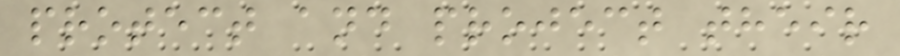protect and project their
